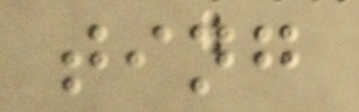ting
